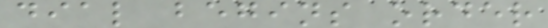dial begins order
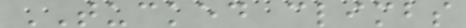TUCKED climbs
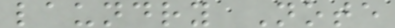laundry Note
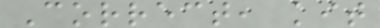Correct, kit
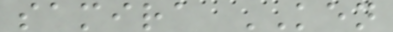samira KEN
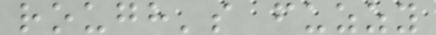rough's fuzzy
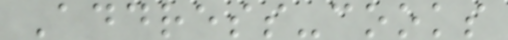Address-cooks
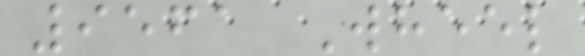9561 Wheel
